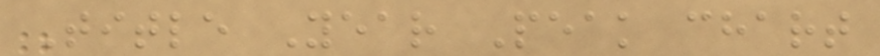Title Year Peak chart
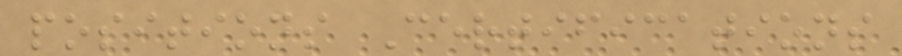positions Certifications
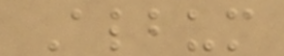Album
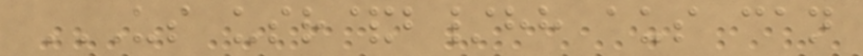US USR&B/HH AUS CAN
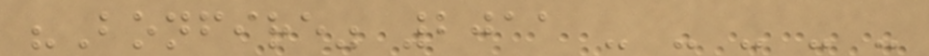"Bonfire" 2011 - - - - -
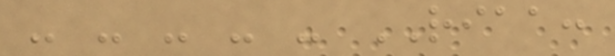- - - - - RIAA:
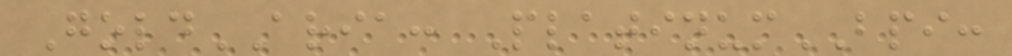GoldARIA: PlatinumBPI:
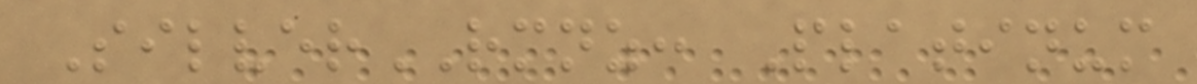SilverRMNZ: Platinum
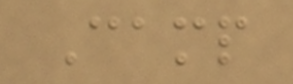Camp
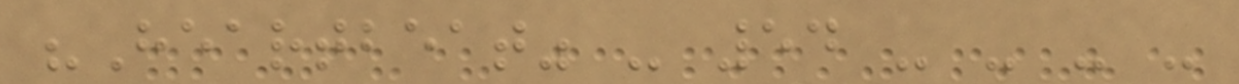"Heartbeat" - 54 - - - -
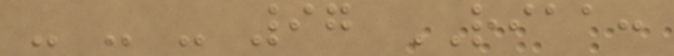- - - 97 RIAA:
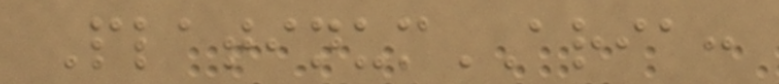PlatinumARIA:
